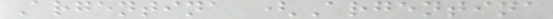Argentina (Argentina
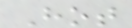Hot
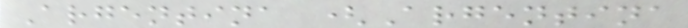Argentina (Argentina
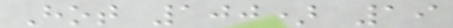Hot 100) 19
